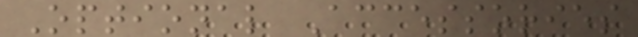Optional Accessories
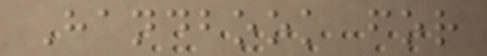Handbook for
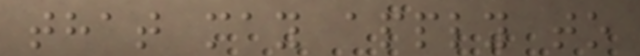that may apply to
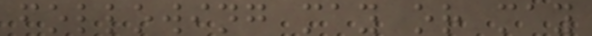following may or may
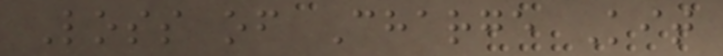Loss of Charge Kit
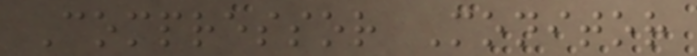Compressor Monitor
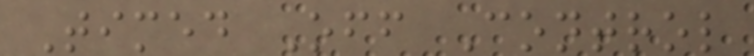Timed Off Control
